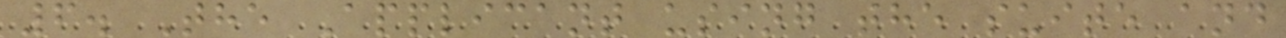6. The Applicant using the suite and
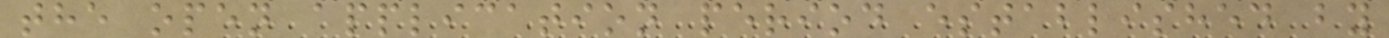the open application period established by
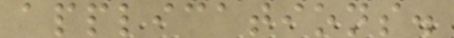applications.
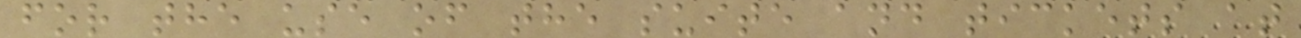for the use of the suite and tickets at
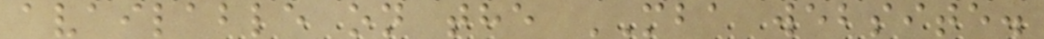available on the MBA website.
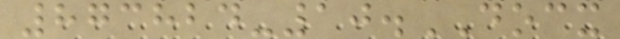873824-10.DOCX
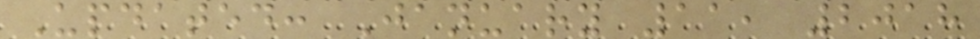Updated: January 11, 2018
